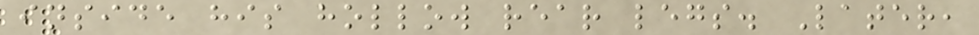inside his hollow rear legs. Later,
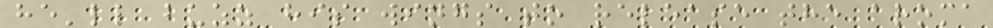he'll buzz his wings to release the aroma
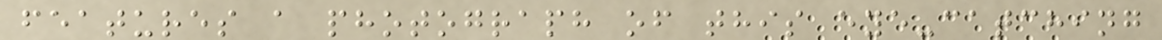features a photograph of this eye-catching
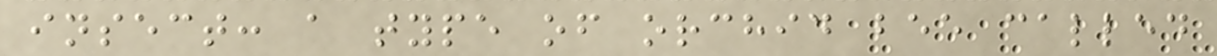insect: a type of orchid bee called
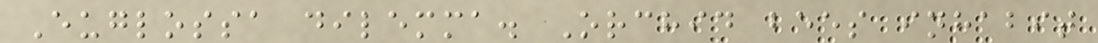Euglossa dilemma. Orchid bees inhabit
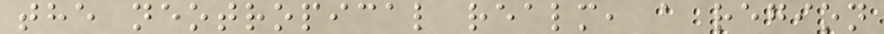the neotropical realm, a region
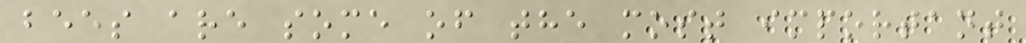bees are some of the most important
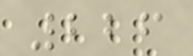226
